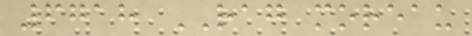6718 RAG moreau
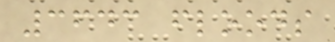3643 floods
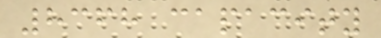8368 capacity
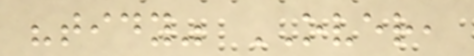"tidy" OVER,
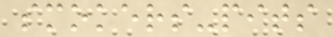smokers-pits
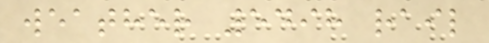weather 5498 rail
